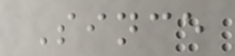Since
